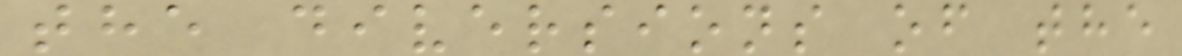the diversions of the
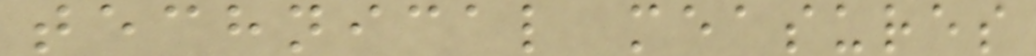technical measures
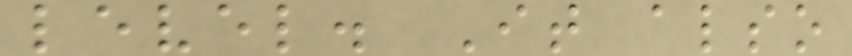level. It also
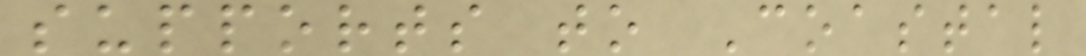supports to Coastal
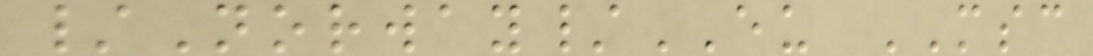/Norway/EU MSC
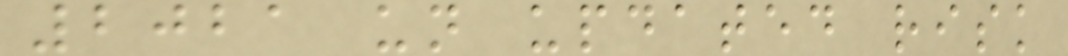2021 un updated risk
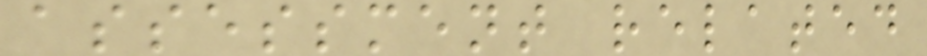assessment related
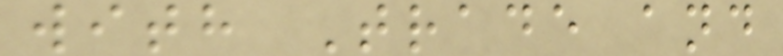with Trade and
